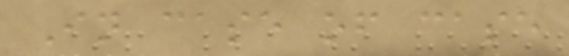In case of case
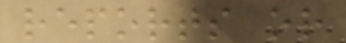reports or
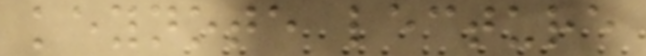keynote lecture
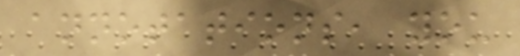annotations, you
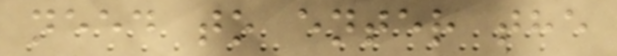need to enter the
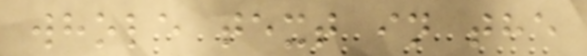whole text in the
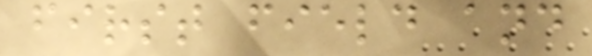first field and
